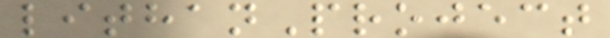lithanProject
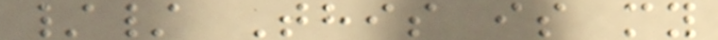// This is my
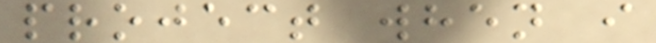project when i
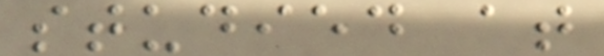studied at
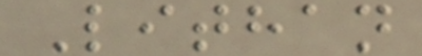Lithan
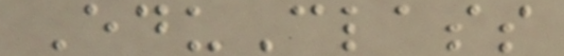EduClass
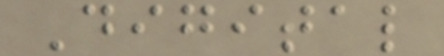Digital
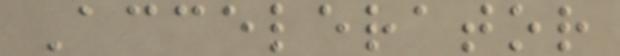Accelerator
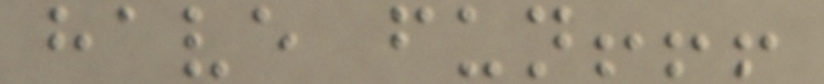have fun!!!
